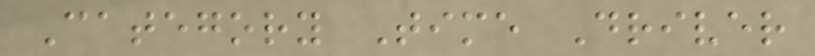Category Time Driver
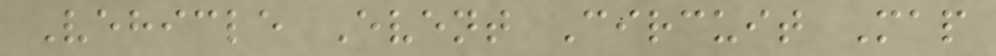Vehicle Event Circuit Map
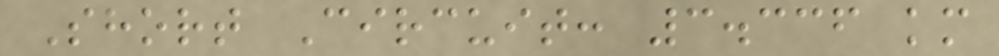Short Circuit: 3.336 km
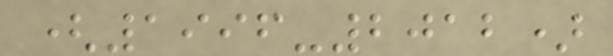(1996-2012)
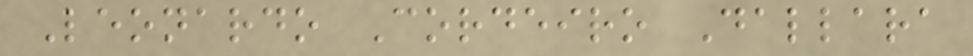Leonardo Cordeiro Dallara
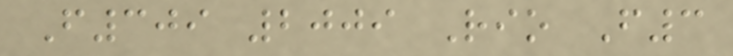F309 2009 Rio F3
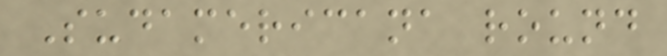Sudamericana round
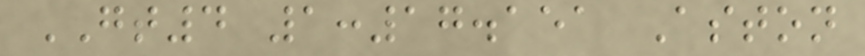GT4 1:17.151 Aston
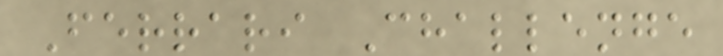Ferrari Challenge
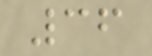36
